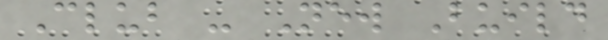Club - New Build
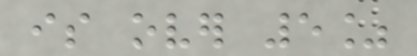is over 5%
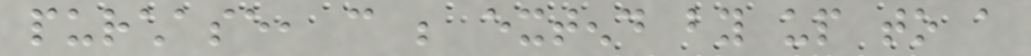purchase, can be extend by up to a
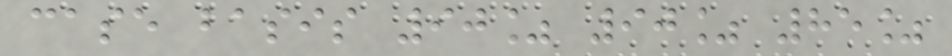case basis 90% 90% 85%
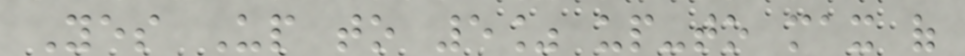Yes Up to 5% up-to max of
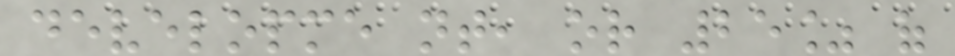developme nt, or 25% of
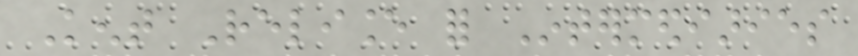Kent Reliance for Intermediaries
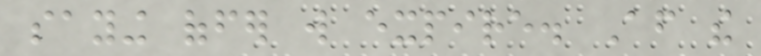saying offer will expire. After the
